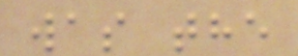was the
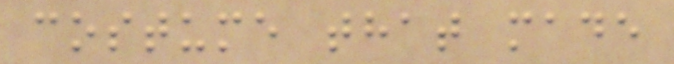costume that made
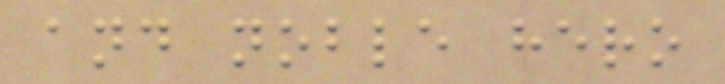and noble hero
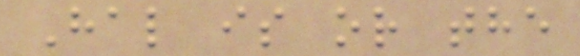Hal is or the
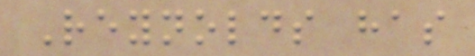Reynolds has
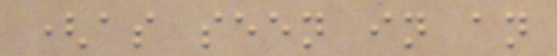(as seen in an
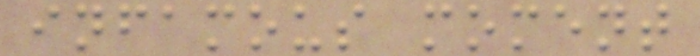infamous moment
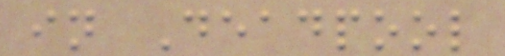in Deadpool
